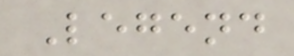Legend
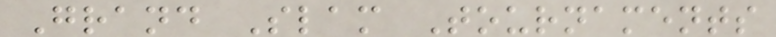Grand Slam Tournaments
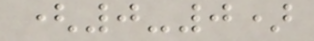(0-0)
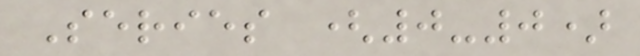Series (0-0)
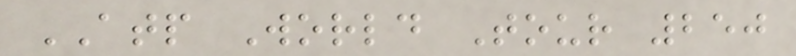ATP World Tour 250
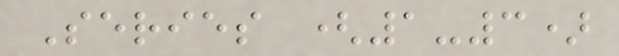Series (1-3)
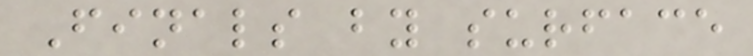Finals by surface
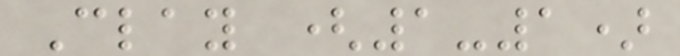Clay (1-1)
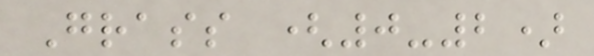Grass (0-2)
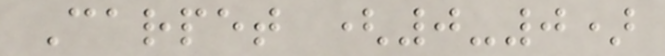Carpet (0-0)
